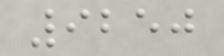9250
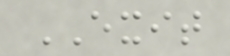EXIT
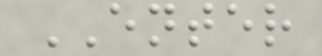ENTER
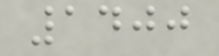1400
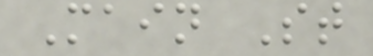Main St
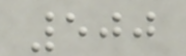500
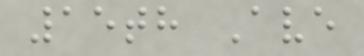15th Ave
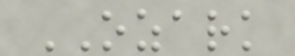OZARK
